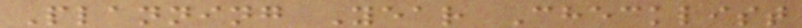Planning Year Checklist
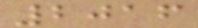2016
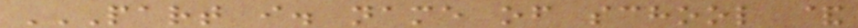PART I. NAME OF SCHOOL &
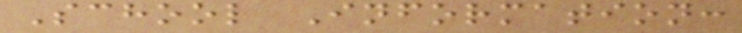School Information:
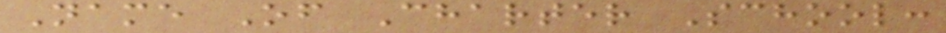Name Of Charter School:
